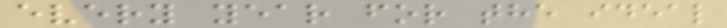every year for the ideal
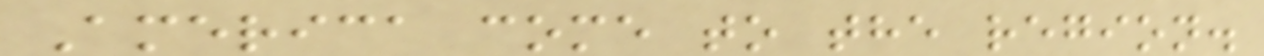America come to the region.
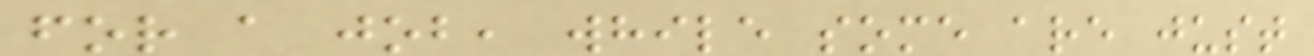for a job, while some are just
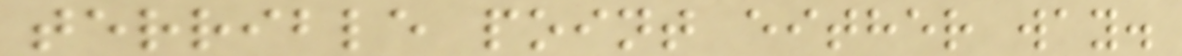terrible point either way.
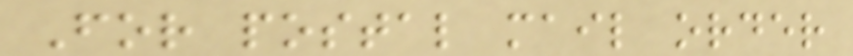For postal mail order
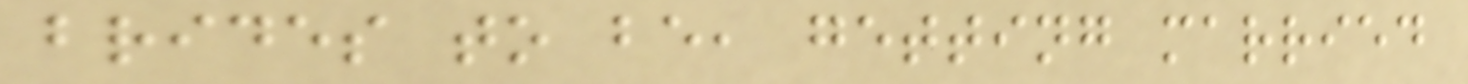brides to be, getting married
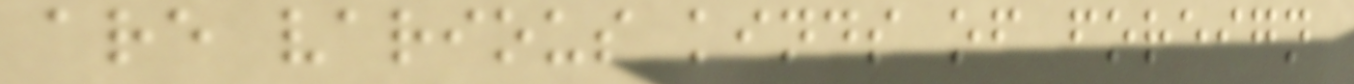are various kinds of foreign
